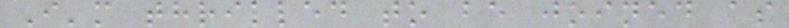I'm thrilled to be joined as
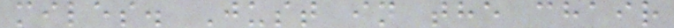miles. Just in the chair
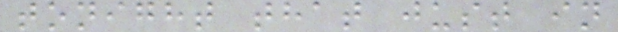tonight that just in
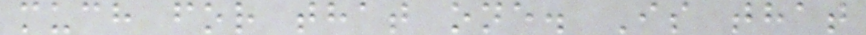much for that one. Is that
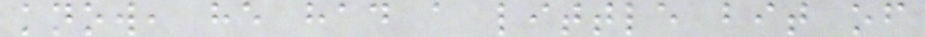know, he had a little bit of
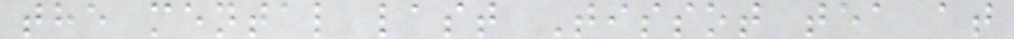the mental last Tissot tea at
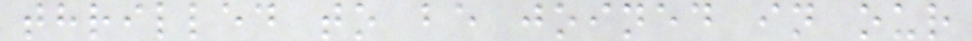thrilled to be joined in our
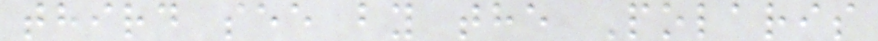third see by the Polaris
